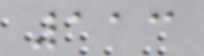113
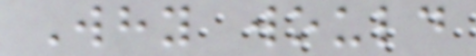Why would
